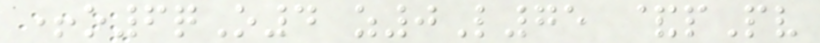+o6qO4 z0L75 &pPv
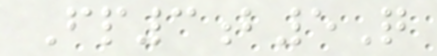Fp3b5Q
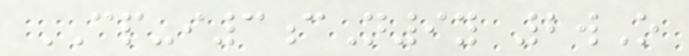CP-i3cN9y 2wO
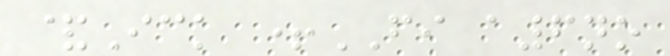&Ick +FI a6no
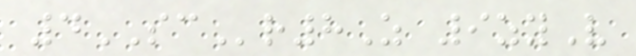4SCr8Z 9zyV
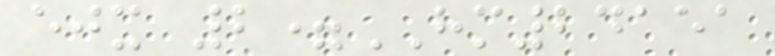ejx 2=HM24151
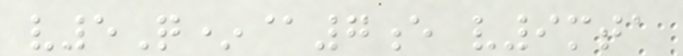v5Q*@7e v9mta
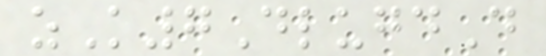zK7DlugdD
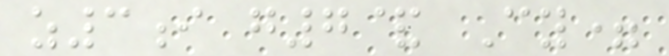z3i g7& Cy=
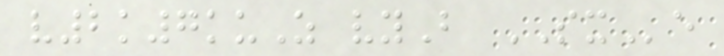v2k7kuZ vyB SXe
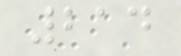214
